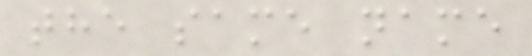the same name
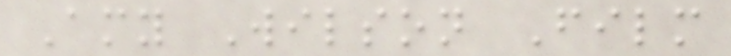Amy Wilson Film
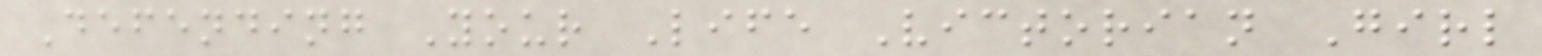Defending Your Life Victorian Girl
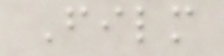Film
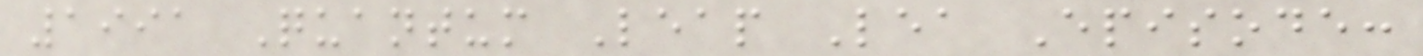1991 Quantum Leap Lea Episode:
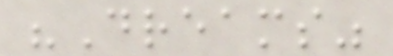"Dreams"
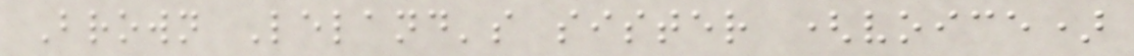Brown Leland's sister (voice)
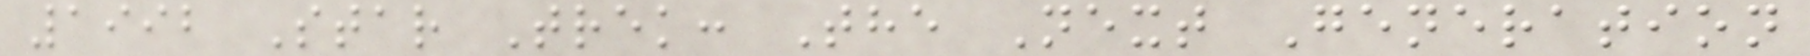1992 Star Trek: The Next Generation
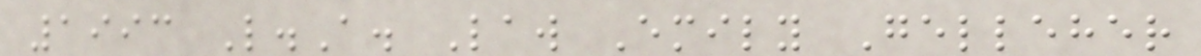1993 L.A. Law Emily Gelleher
